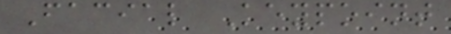Facial Keypoint
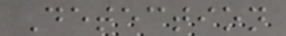Detection
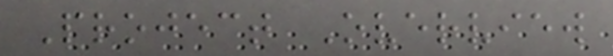Project Overview
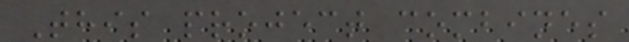This project combines
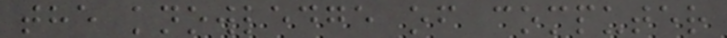the knowledge of computer
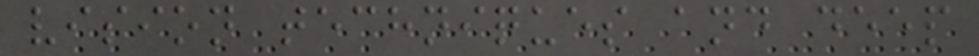vision techniques and deep
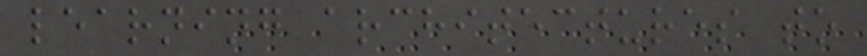learning architectures to
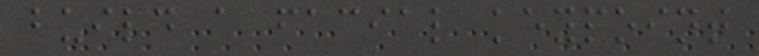build a facial keypoint
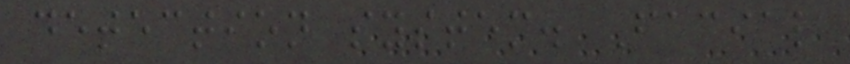detection system. Facial
